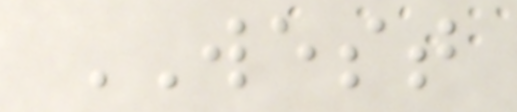WEST
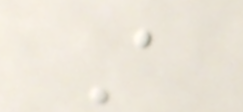A
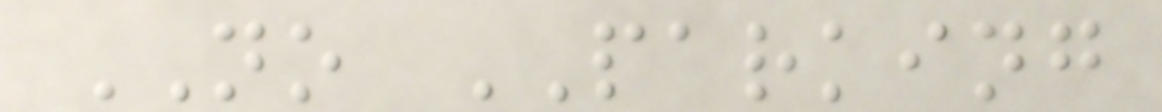NO PARKING
